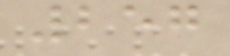257
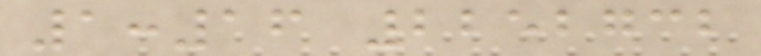1:16 2252732
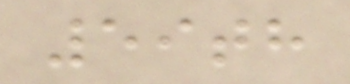59th
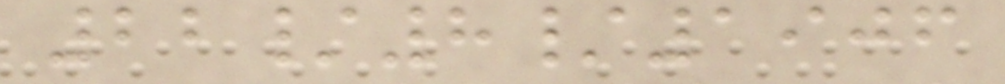22/8/1906
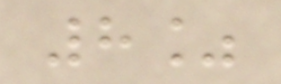8%
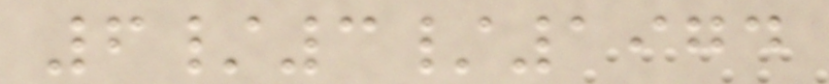6/3/1974
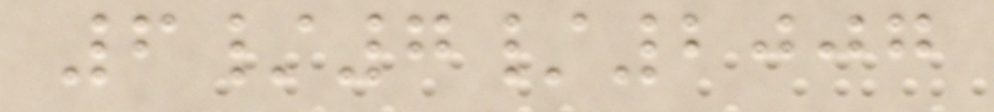6/7/2007
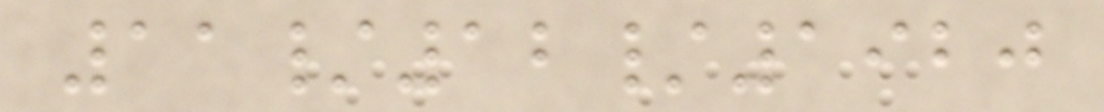11/12/1920
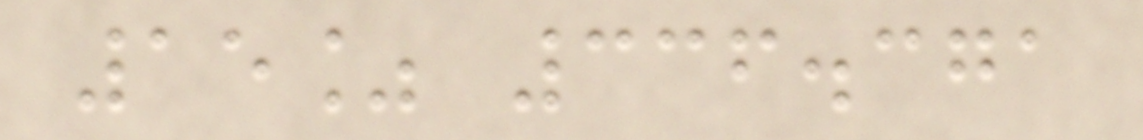15% 336.371
